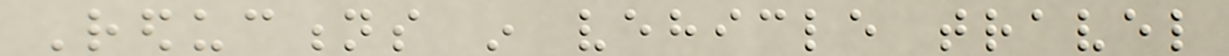Reductions in vehicle travel
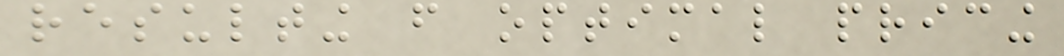resulting from optimal pricing
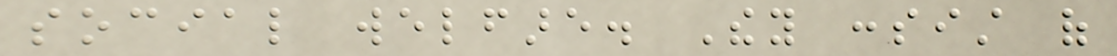social welfare. They consist of
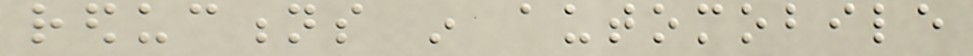reductions in automobile
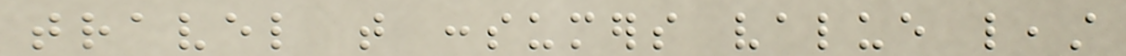travel that consumers value least
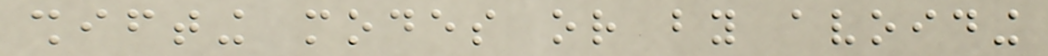shifting modes or by avoiding
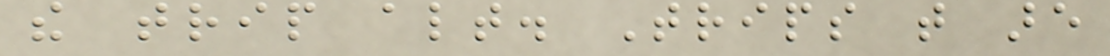the trip altogether. Trips that are
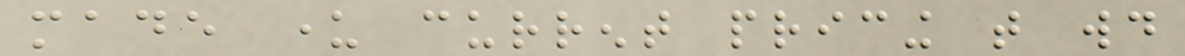made under current pricing that would
